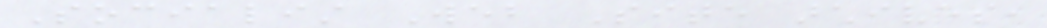Socialist Web Site archives,
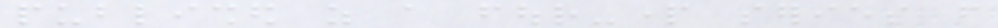published as a four-part series from
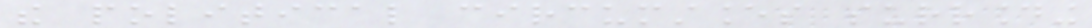the political circumstances surrounding
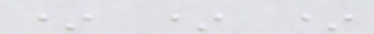* * *
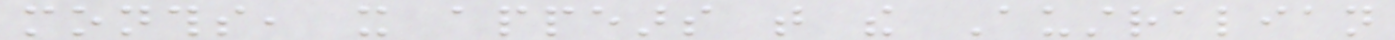months, it appears that the Australian
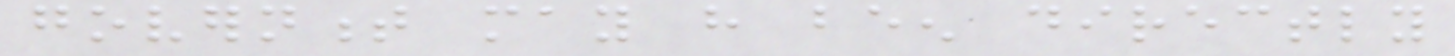government may have been directly
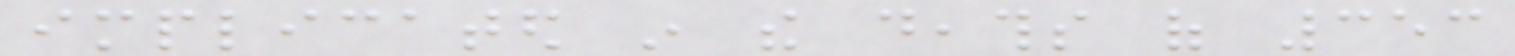implicated in the deaths of 353
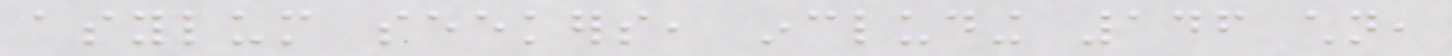asylum seekers, including 146 children,
